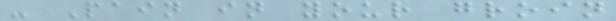- Pain in your groin
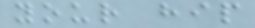your hip
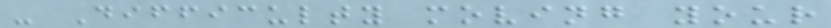- Difficulty moving your
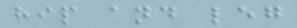hip and leg
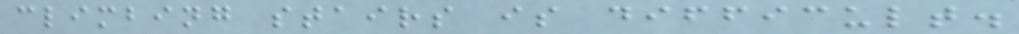climbing stairs is difficult.
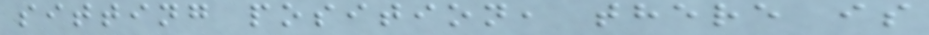sitting position, there is
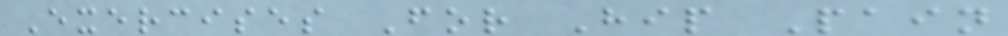Exercises For Hip Pain
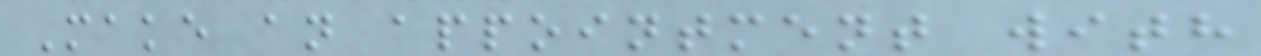Make an appointment with
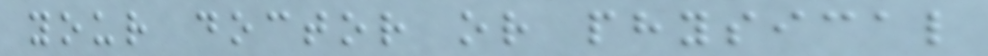your doctor or physical
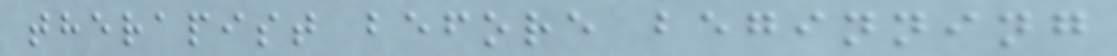therapist before beginning
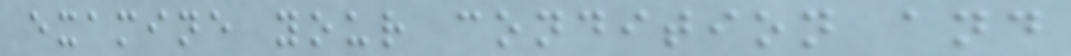examine your condition and
